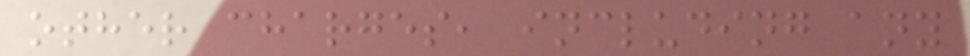other charges, including any
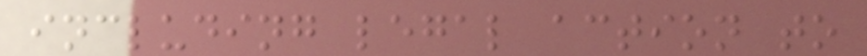including legal action to
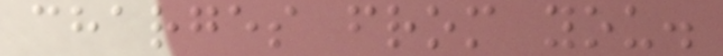charges from you.
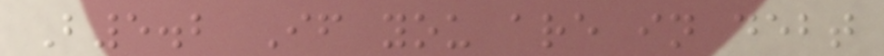B5.2 If you are in debt
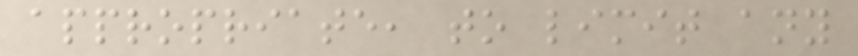appropriate, to limit any
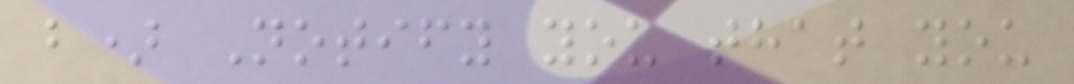b) Notify you that you
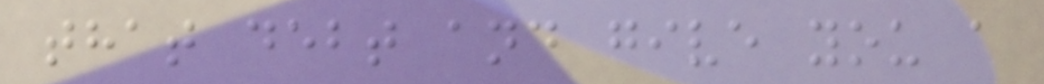that debt and give you a
